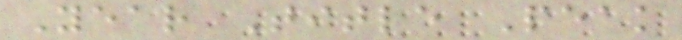Year Title Peak
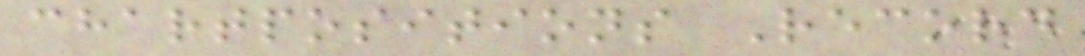chartpositions Record
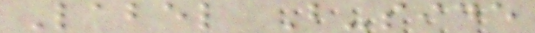Label B-side
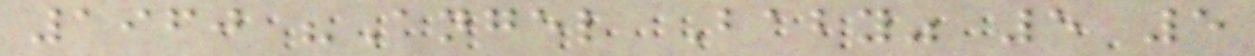1960 "Angel Baby" 5 5
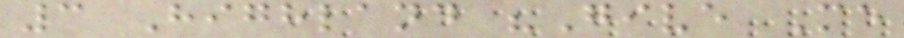3 Highland "Give Me
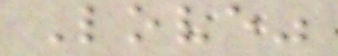Love"
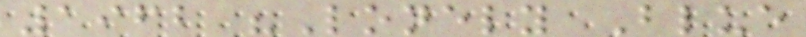1962 "Lonely Blue
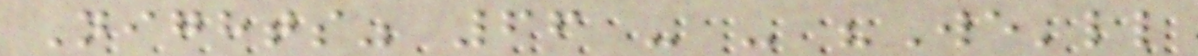Nights" 66 - - "We'll
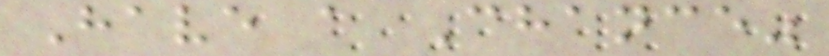Have a Chance"
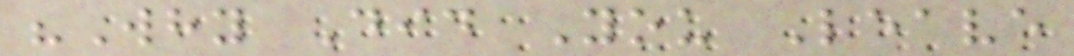"Why Did You Leave
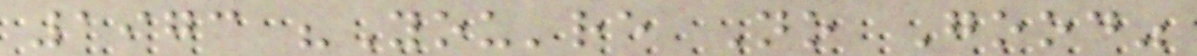1973 "You're No Good"
